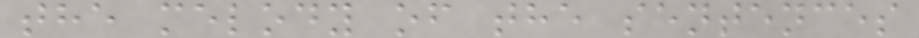the melody of the sentences
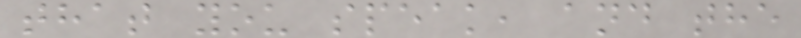that you speak, and the
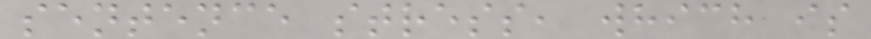sentence stress, which is
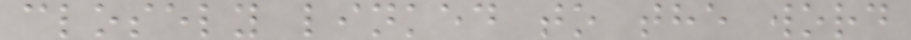closely linked to the word
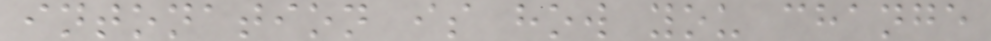intonation is how you change
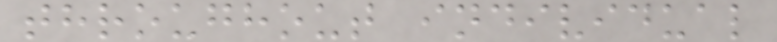throughout individual
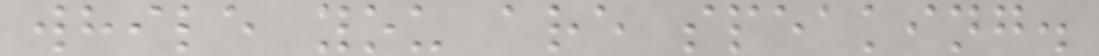while you are speaking.
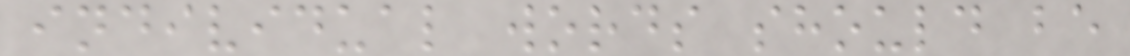individual words should be
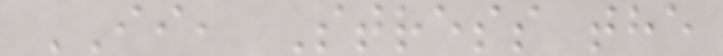II, Stress the
